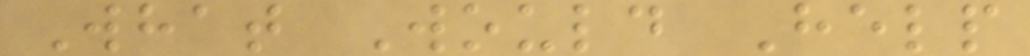What Would Help
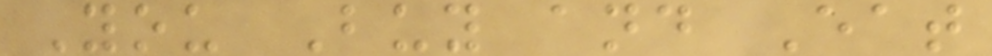You Buy and Eat
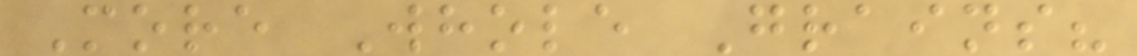More Whole Grains?
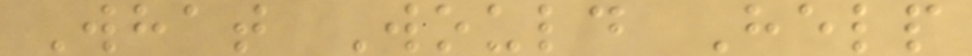What Would Help
